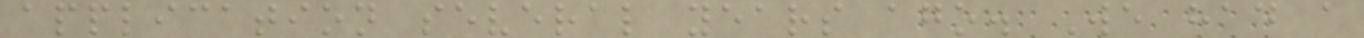application several years ago. We had a
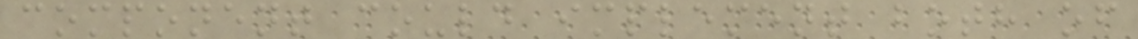component could implement both of
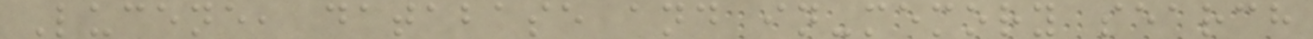Lucene, database and in-memory search
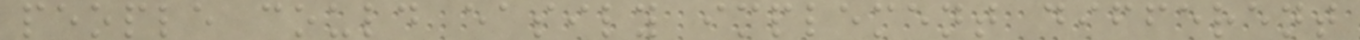people could easily implement different
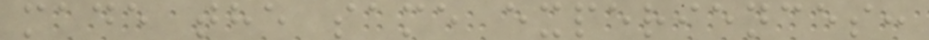made the same experiences:
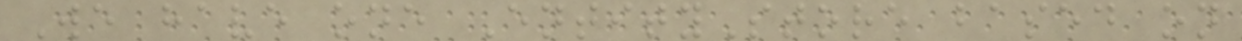We have one EntityStore based on
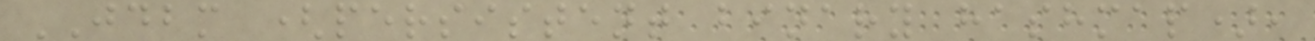JDBM (persistent binary hashmap),
